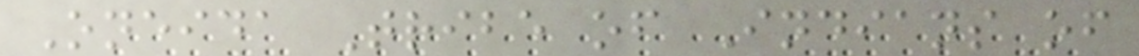Oneida Tribe of Indians of
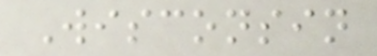Wisconsin
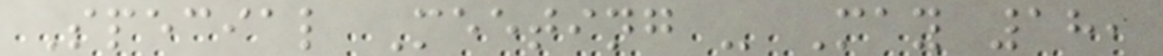Special Meeting - May 18,
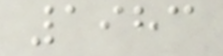1983
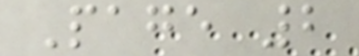Page 2
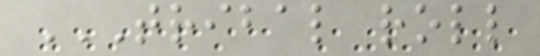TRIBAL ROLL
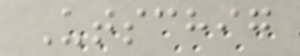Utschig
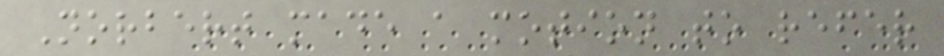Norbert made a motion to refer
